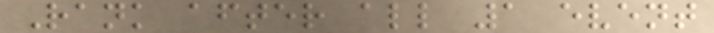Rank after all 1 event
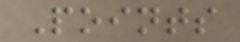Points
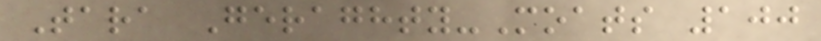Tara Geraghty-Moats 100
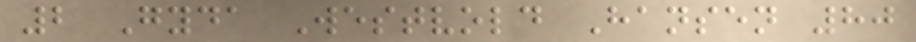2 Gyda Westvold Hansen 80
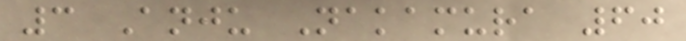3 Anju Nakamura 60
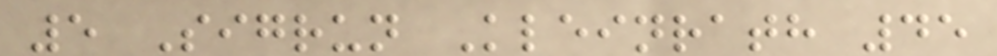5 Sigrun Kleinrath 45
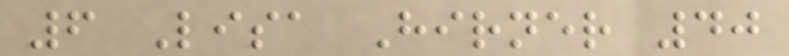6 Lisa Hirner 40
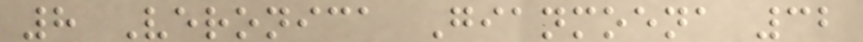8 Veronica Gianmoena 32
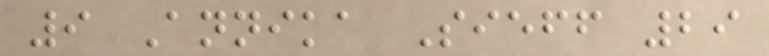9 Annika Sieff 29
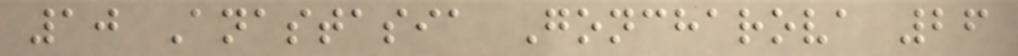10 Anastasia Goncharova 26
